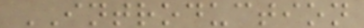INTRODUCTION
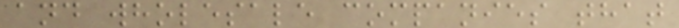and wholesale companies that
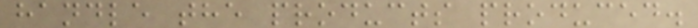handle the products produced.
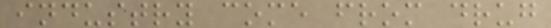industry come from drug
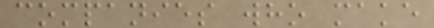companies who make
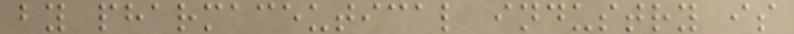by pharmaceutical industry is
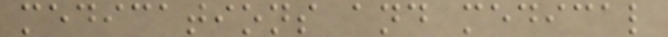medications and medical
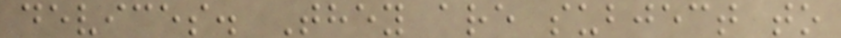devices. They are subject to
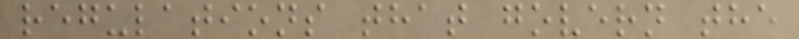regulations that govern the
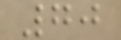70
